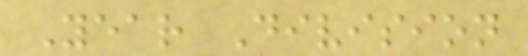Year Division
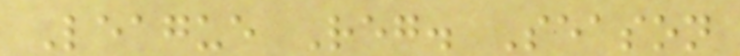League Reg. Season
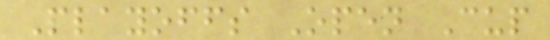Playoffs Open Cup
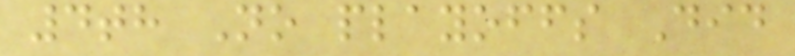4th No playoffs Did
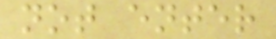not enter
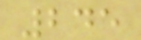245
